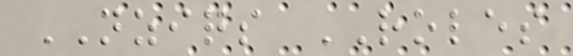NZIQS ROLES
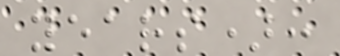years):
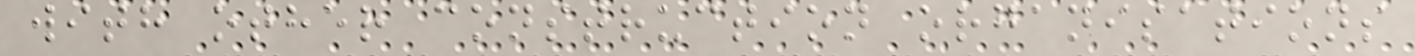with other construction organisations
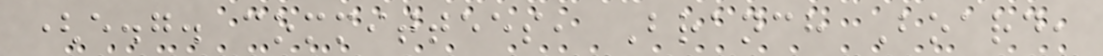(e.g. committees, Branch Board,
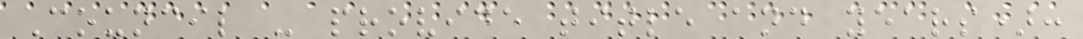Council - provide title and years):
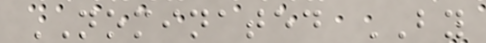NOMINATED BY
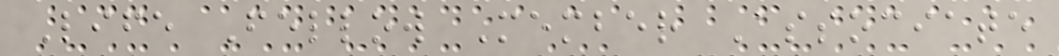Life Fellow Member Associate
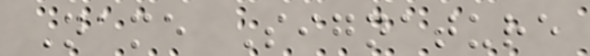Name Signature
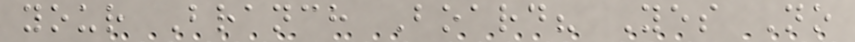your Branch Board? Yes No
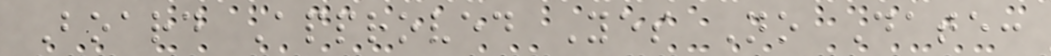Board Approved Yes No Date:
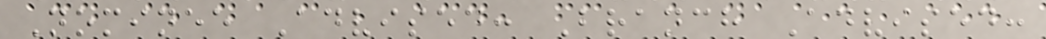Nominee Advised: Branch Advised:
